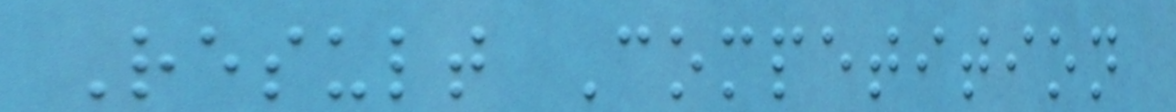Result Competition
